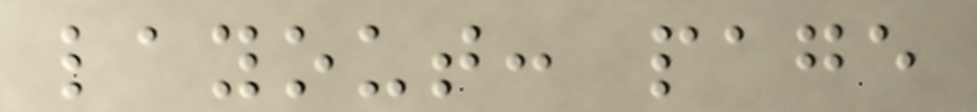layout: page
